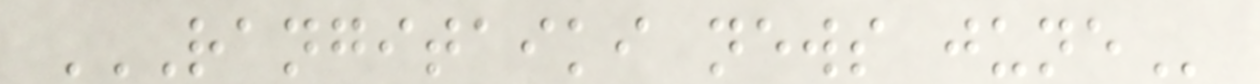RANGITAIKI NEWS JUNE
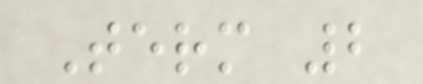Term 2
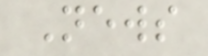News
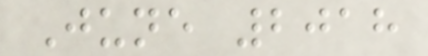June 2018
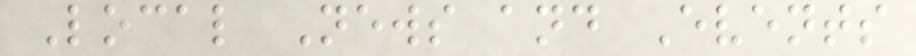Local News and Events
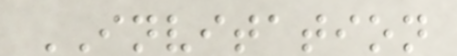INVITATION
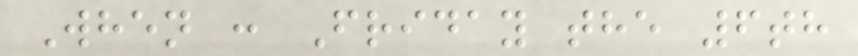When : Friday the 6th
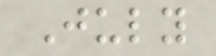July
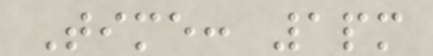Time: 1pm
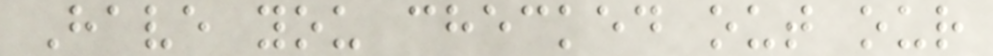Have you checked out our
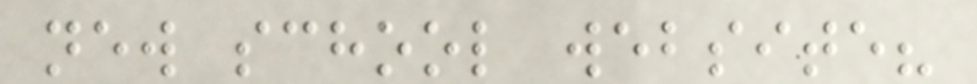new school website?
